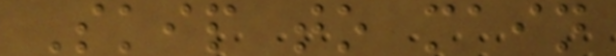Skip to main
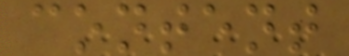content
